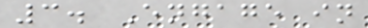3. Engage in
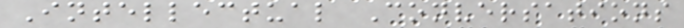Intellectual Conversations
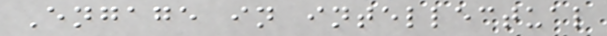Engage in intellectual
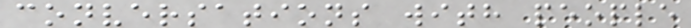conversations with people
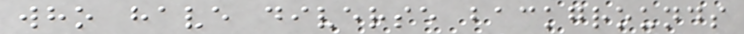who have diverse backgrounds
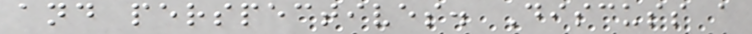and perspectives. Discuss a
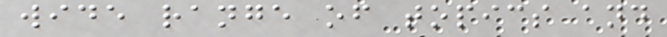wide range of topics and
